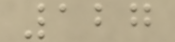127
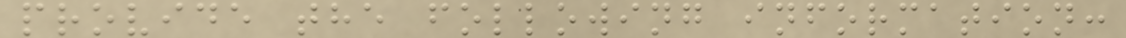provide the following information:
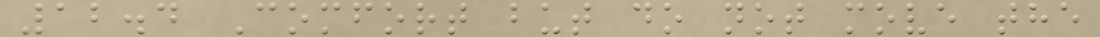12.4 Comfort but do not move the
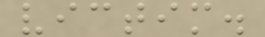victim.
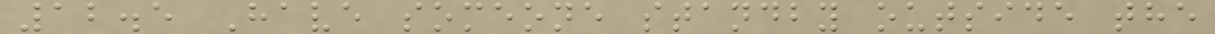12.5 Have someone standby outside the
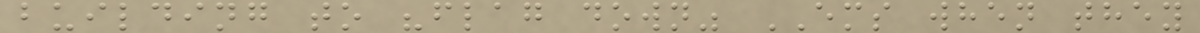building to "flag down" EMS when they
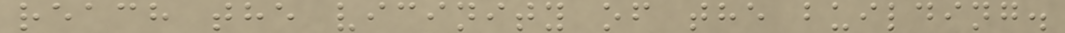reach the vicinity of the building.
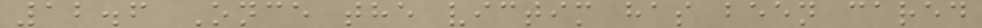12.6 Once the victim has been cared
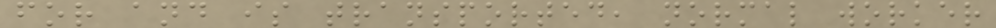for and is transported, normal worker
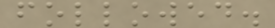followed.
